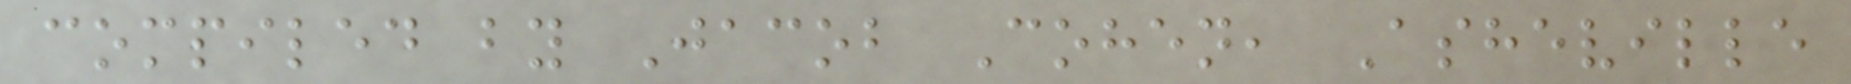compiled by Jacob Cohen, Asheville
